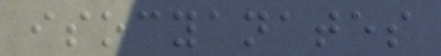isocyanates
